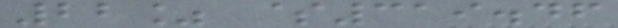22% $319.46
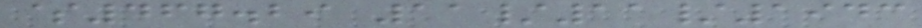$467.29 11/11/1943
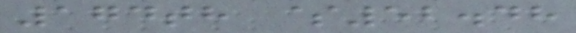174th $52.48
